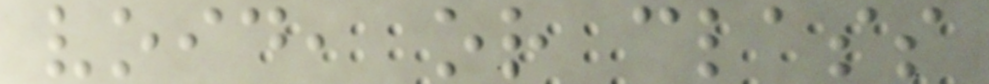void, or class
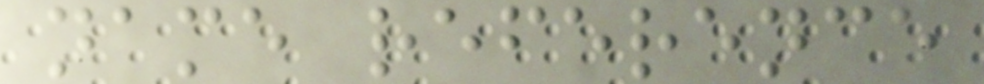name reference
